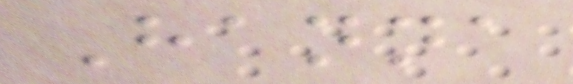Hanna
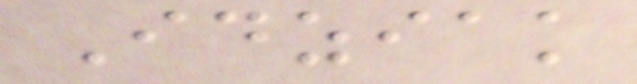Idziak
